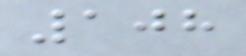108
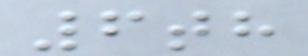6th
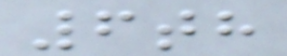6th
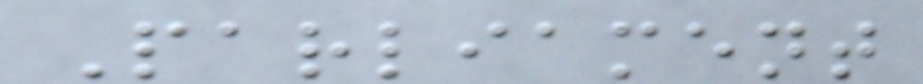Parliament
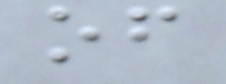of
